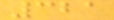321
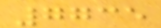7735
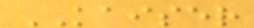KAISER
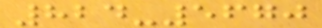824-5670
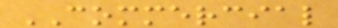COMMERCIAL
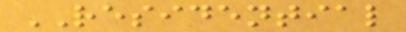RESIDENTIAL
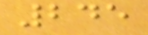245
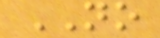NO
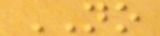NO
